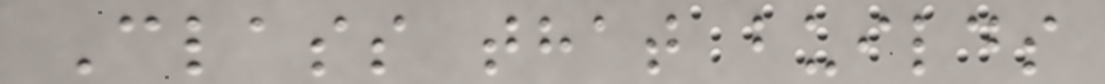Class that builds
